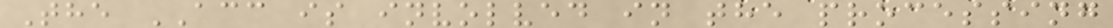The ACC is involved in the processing
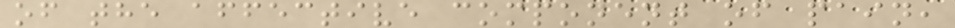of the affective component of pain,
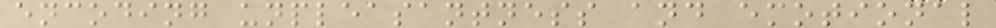encoding unpleasantness and emotional
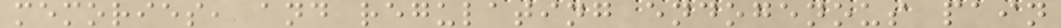memories, and regulating endogenous pain
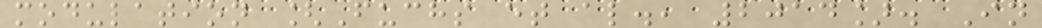modulation [Fuchs et al., 2014]. In
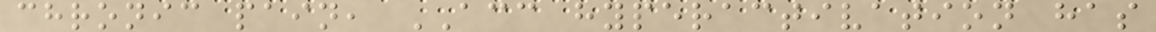chronic pain, ACC hyperactivation has
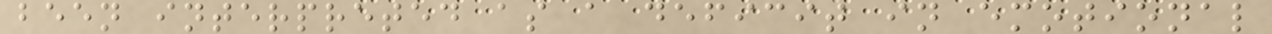been interpreted as a deficit in emotional
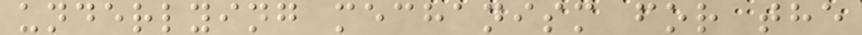underlying mechanism for the
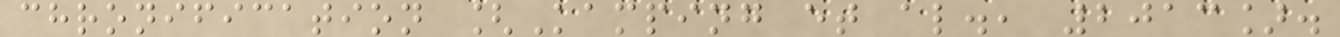chronification [Kamping et al., 2013].
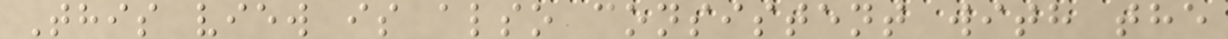This view is also consistent with the
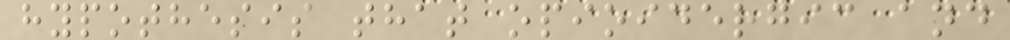hypothesis that opioidergic and
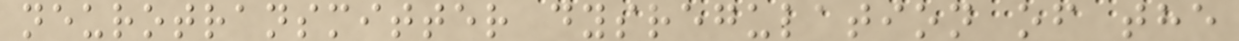neurotransmitter dysregulation of the
